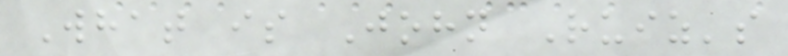What is John Ruiz's
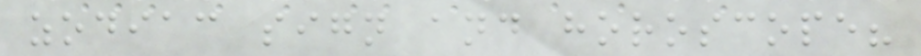zodiac sign and horoscope?
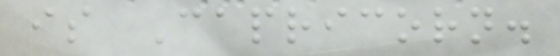is Capricorn.
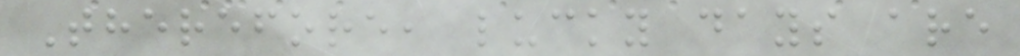Therefore, lucky days are
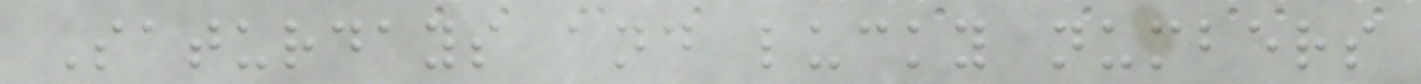Saturdays and lucky numbers
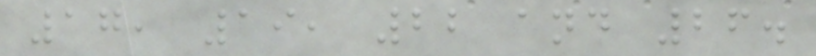17, 19, 22 and 26.
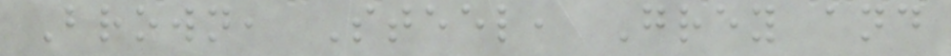Brown, Steel, Grey and
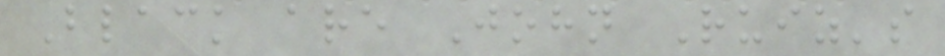Black are John Ruiz's
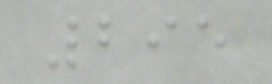295
